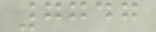7747
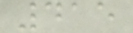415
